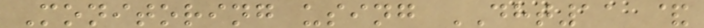Monitoring using DHT11 &
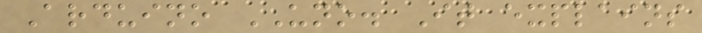Arduino UNO. It explains
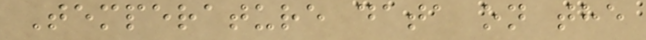Temperature data on the
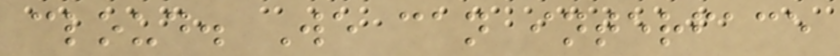cloud. We can interface
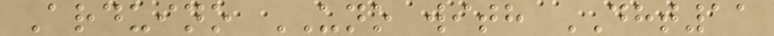Arduino UNO with DHT11
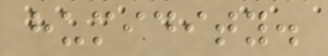humidity.
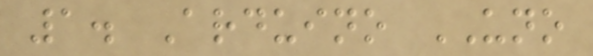1. Arduino UNO
